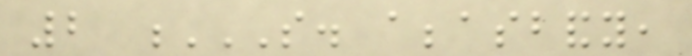2 S. ABBASBANDY,
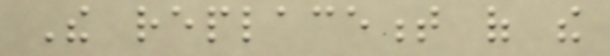The replacement of the
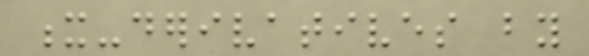x-derivatives by
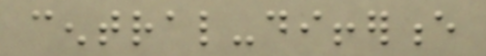central-difference
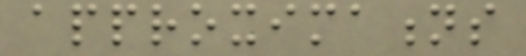approximations
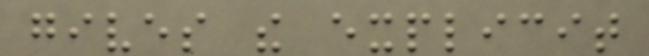gives the explicit
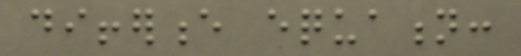difference equation:
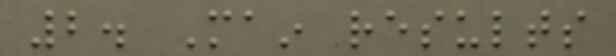2. Main results
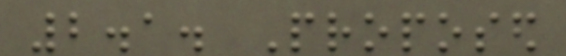2.1. Proposed
